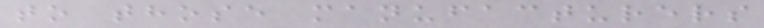to those manufacturers
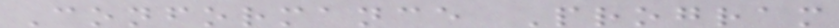Conformance Program
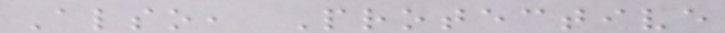Also, Protective
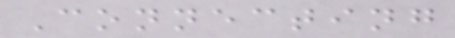Connecting
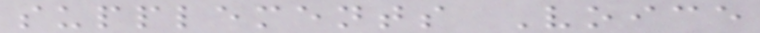supplements Voice
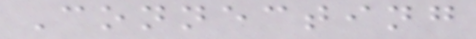Connecting
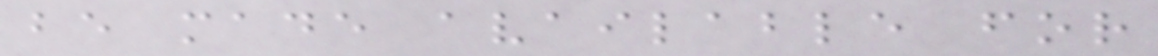be made available for
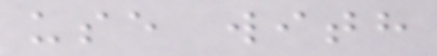use with
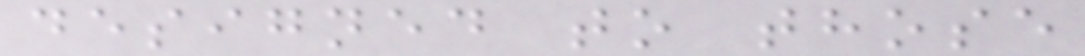designed to those
